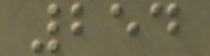254
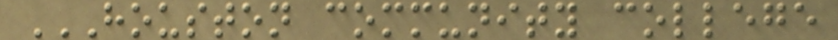HOUSTON COMMUNITY COLLEGE
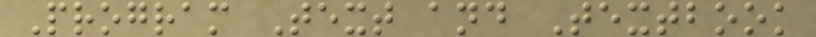Program Text and Textbook
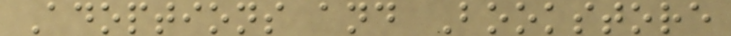Adoptions and Bookstore
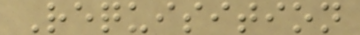Requisition
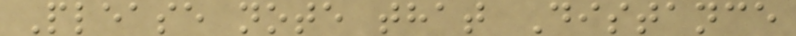Please note that Distance
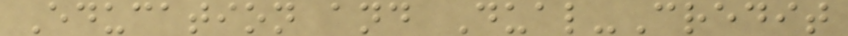Education and Dual-Credit
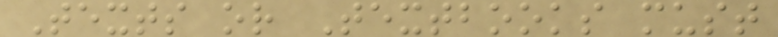Texts or Textbooks must
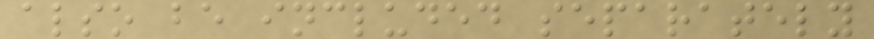also be included separately
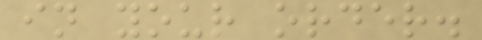in your order.
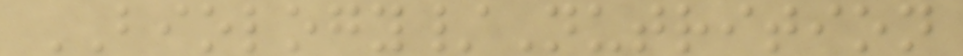BIOLOGY/Nutrition
